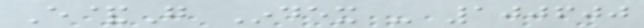E&G Index - 100600
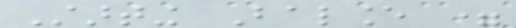Starting Balance =
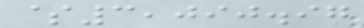$3,090.97
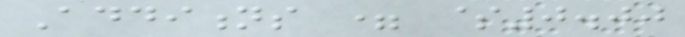Additions = $0.00
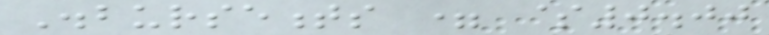Disbursements = $0.00
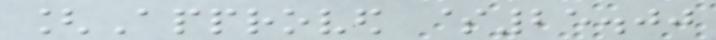[Approved $25.00
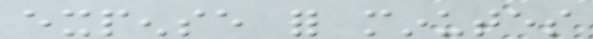expense for minutes
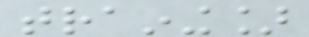training]
